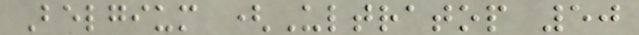Belgium (Ultratop 50
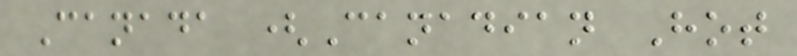Canada (Canadian Hot
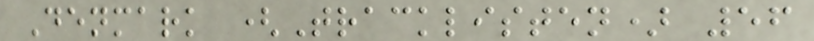Denmark (Tracklisten) 56
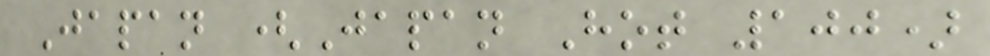Japan (Japan Hot 100)
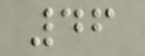46
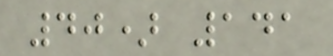40) 141
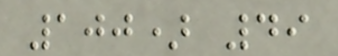100) 49
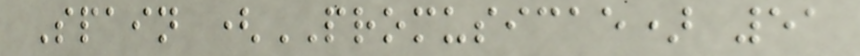Spain (PROMUSICAE) 51
